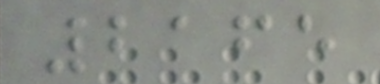2165
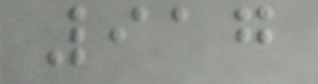917
